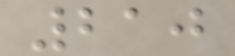210
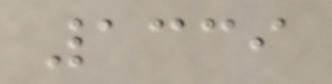1339
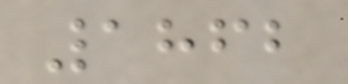1862
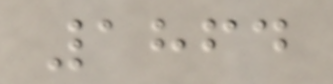1864
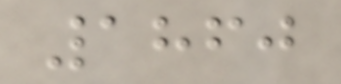1860
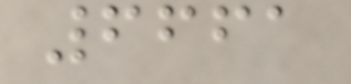6661
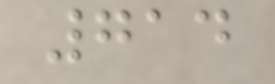714
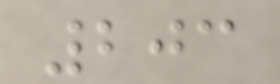203
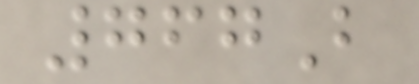767B
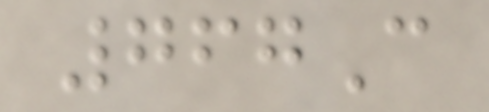767C
